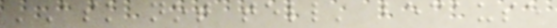'Ask not tell' because
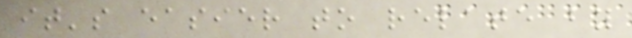it's easier to relate by
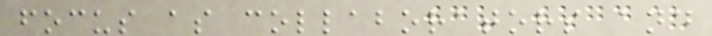focus as collaborators and
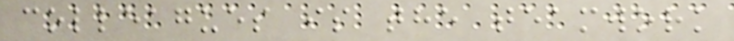colleagues is the teamwork
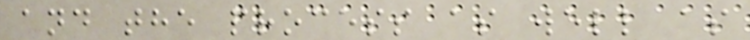and the process as well as
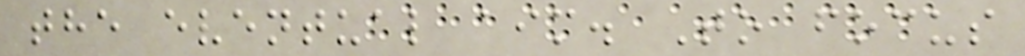the eventual aim. To focus
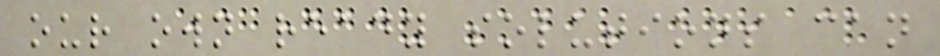our own ready solutions can
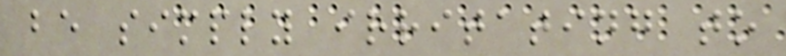be simply irritating to
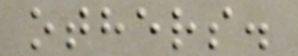others.
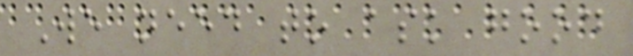We need to ask good
